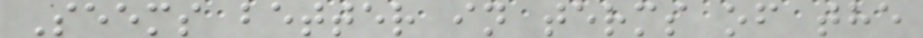Seems better in terms of the
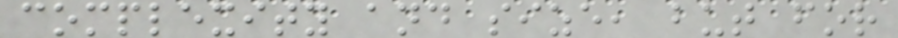complexity and size, but for
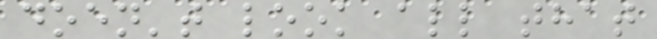doen't look all that
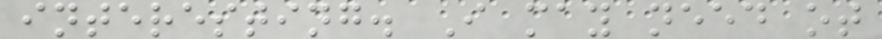interesting. I may need ot
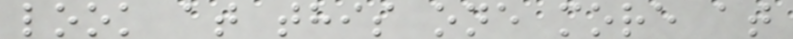look at this one more at
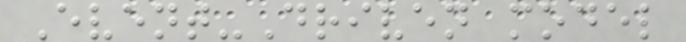Event-Driven model
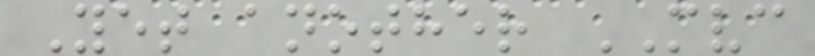Yet another MVC
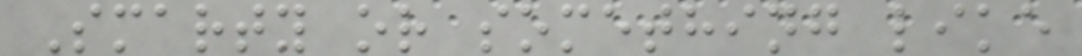Smarty or something like
